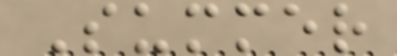Summer
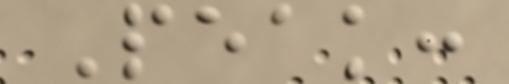Peak:
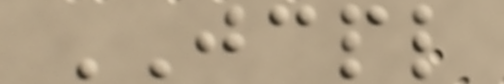JCPL
